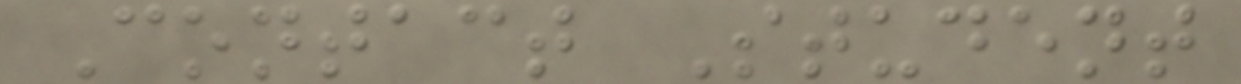Contact Student
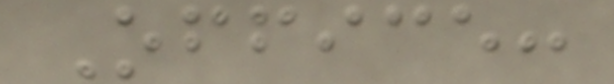Office:
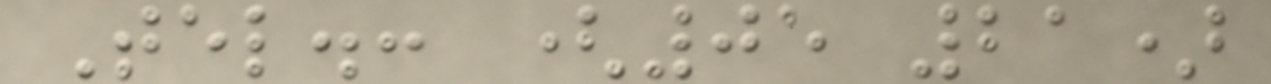Tel.: (05 21)
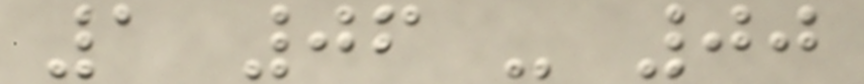1 06 - 00
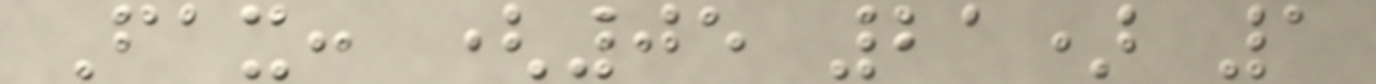Fax: (05 21) 1
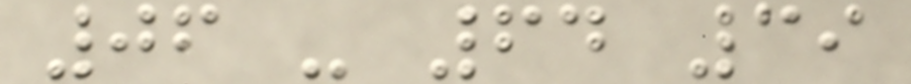06 - 64 39
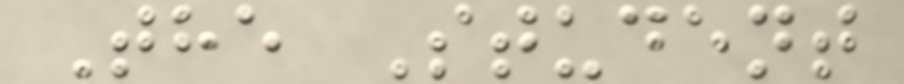The Student
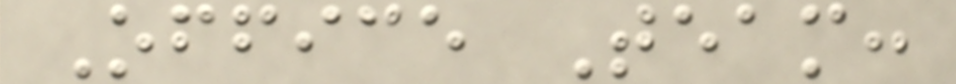Office Team:
